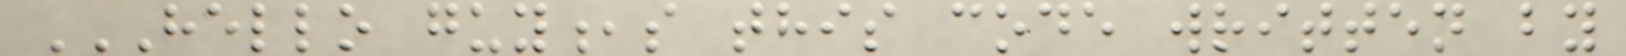HELLO GUY,S THIS CODE WRITTEN BY
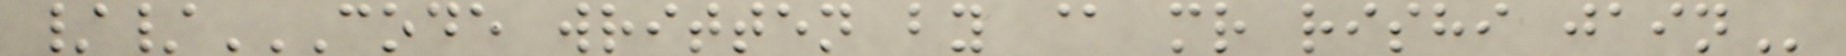//CODE WRITTEN BY @ MR RISHI JAIN
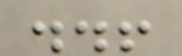..!
